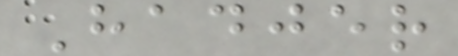Hadjer
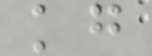kg
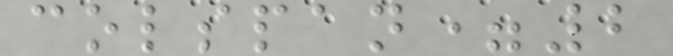colspan=2
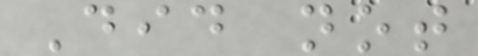Did not
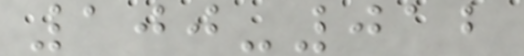100-012
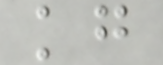kg
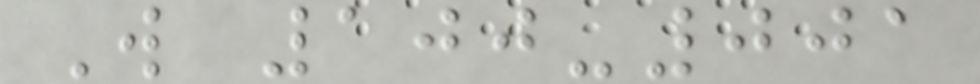W 100-001
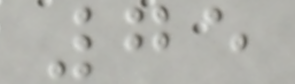75
